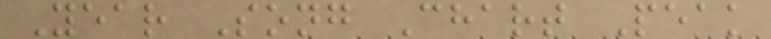Year Song Chart Peak
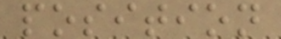position
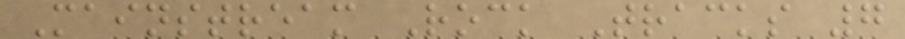Mainstream Rock Tracks 7
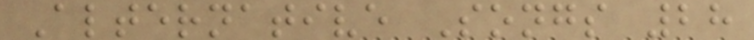Alternative Songs 28
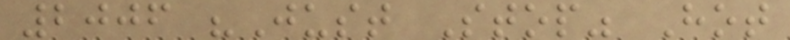2006 "Just Stop" Hot
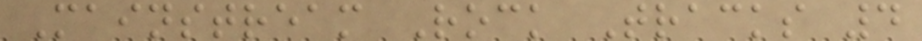Mainstream Rock Tracks 4
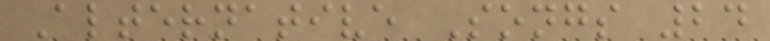Alternative Songs 24
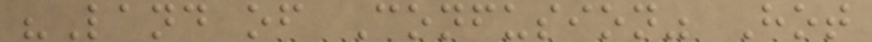"Land of Confusion" Hot
